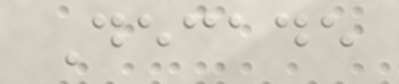Decade
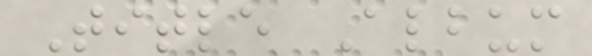Title Album
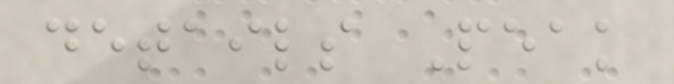details Peak
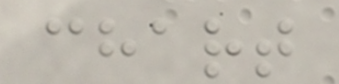chart
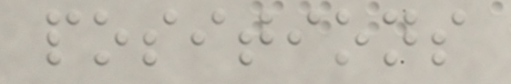positions
